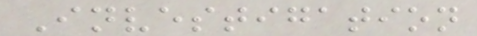Investigation
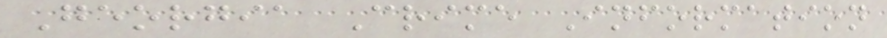Georgia Crime Information
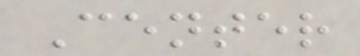Center
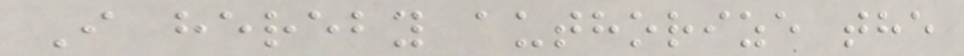I hereby authorize the
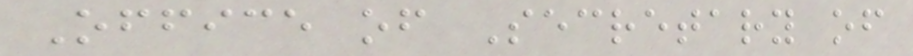Office of Secretary of
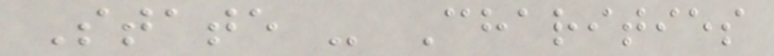State - Charities
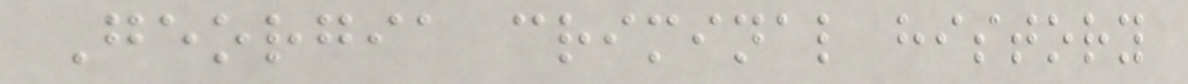Georgia criminal history
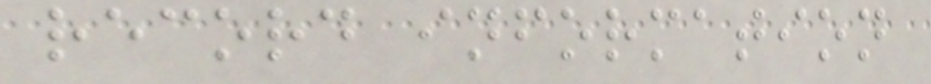record information
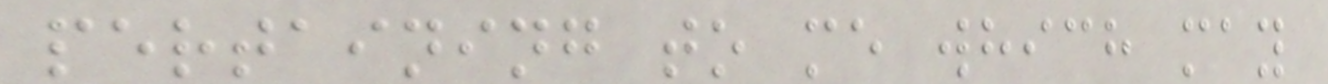pertaining to me which may
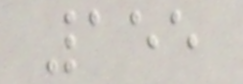155
